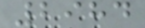2984
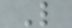L
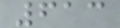613
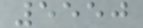5550
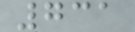731
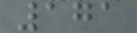171
